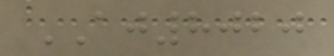AJ8020
